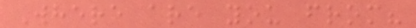Where are you from?
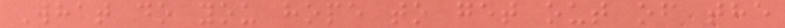What do you hope to get out of the
